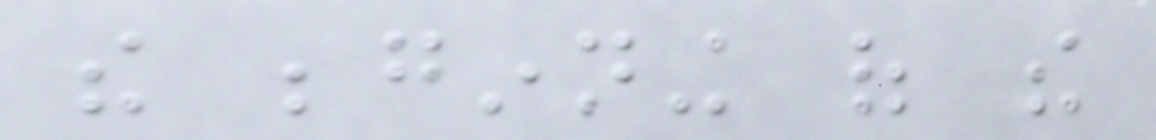the beginning of the
